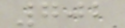702
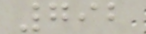792
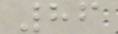86
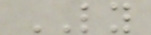LY
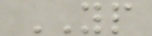YP
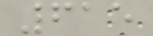615
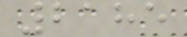2185
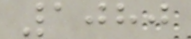1080
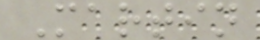Martin
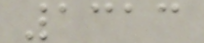1313
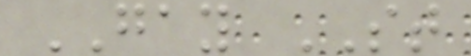GAY ST
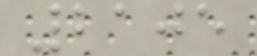2105
